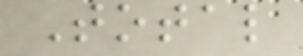Total
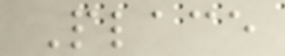Place
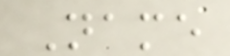Name
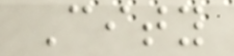City
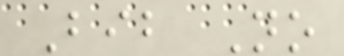Bib No
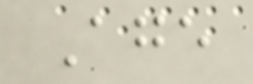Age
